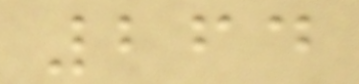264
